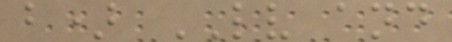b) LV and
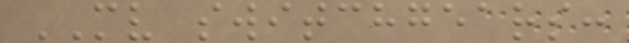MV switchgears:
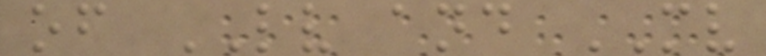of LV and MV
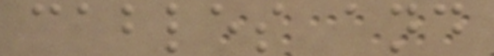cables and
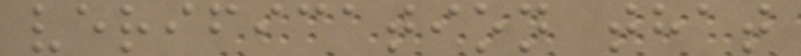verification that
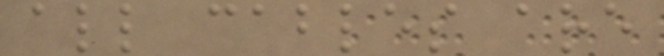all cables are
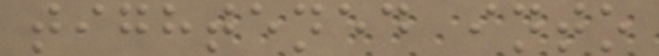tightened into
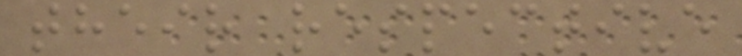their respective
